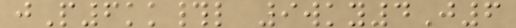jP6kk#l 9wky4J6
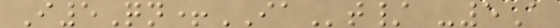I5Qn+IAt/ -5A
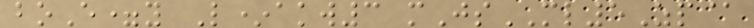boE=y L*akw3 mJsML5Zp@
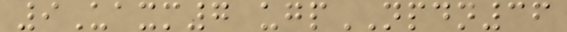9Uaxm7 ugpNPDN36
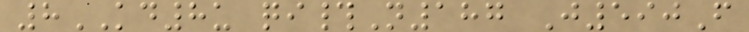8KD8u qi#N187 J590F
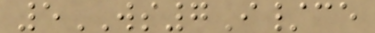5WS7I/ce
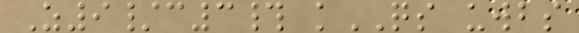Z9/c3# kQS uwbs
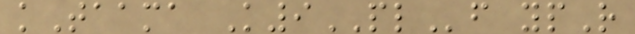kTaama K9PLf ypR
